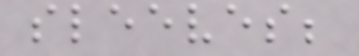sleeves;
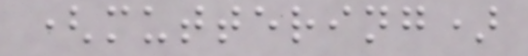(muttering)
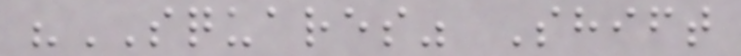"SQUARES" Shift
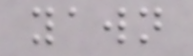yawn
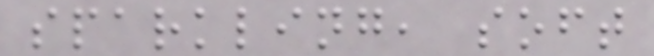sparkling, soft
